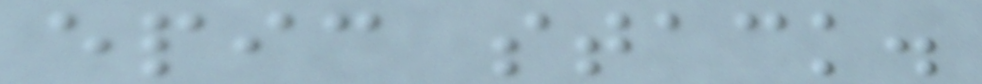epic stack.
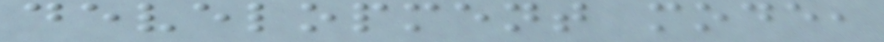development mode,
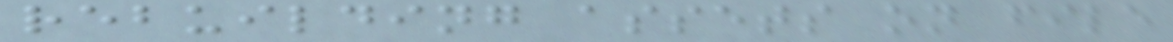rebuilding assets on file
